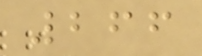266
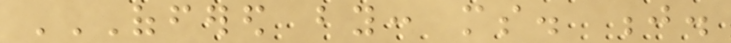OFFERED BY: MS. J.
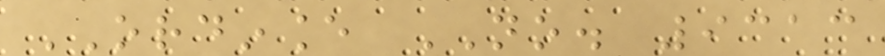ORDINANCE NO. 9313
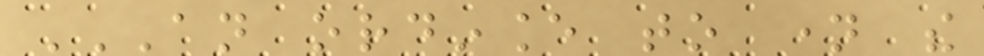AN ORDINANCE TO NAME THE
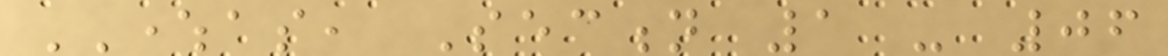WHEREAS, Section 1 - 06
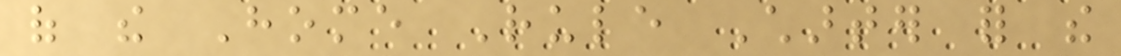of the Home Rule Charter for the
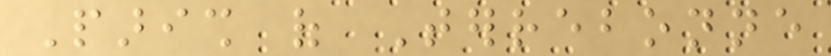Parish of Terrebonne
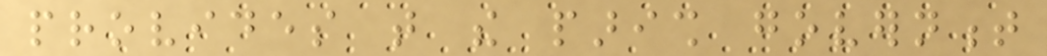provides that the parish government
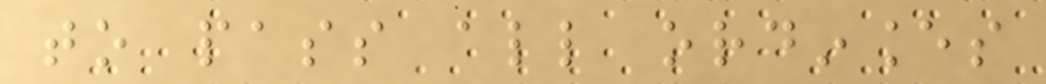to pass all ordinances
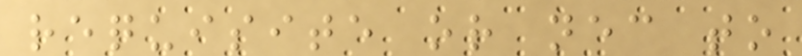requisite or necessary to
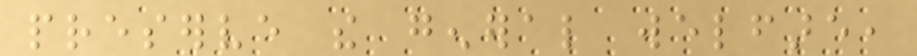preserve the general welfare,
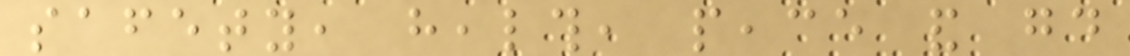safety, health, peace and good
